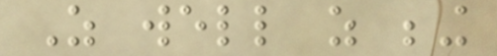As well as being
